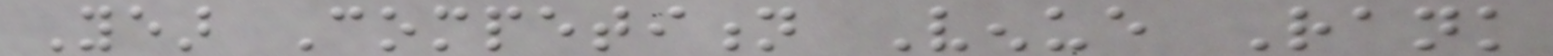Year Competition Venue Rank
